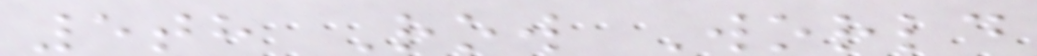5th Row World
